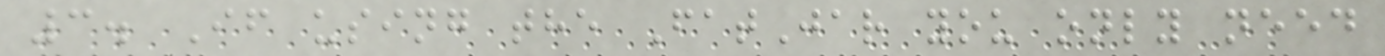3. If using the FatJar you only need
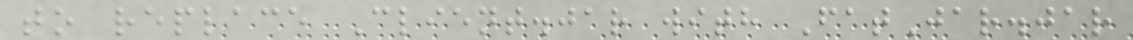to replace Client.jar with FatJar.jar
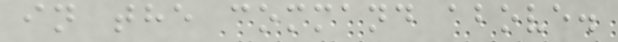in the command above.
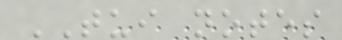TUI notes
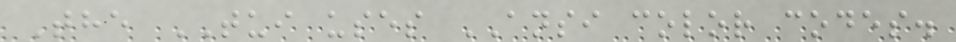The TUI uses ANSI color codes.
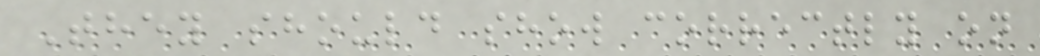They should show correctly on
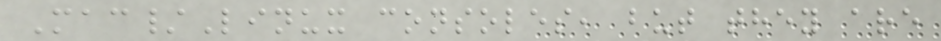Mac/Linux consoles, but they are
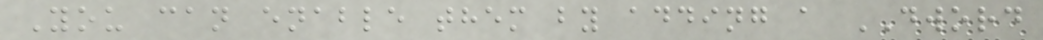You can enable them by adding a DWORD
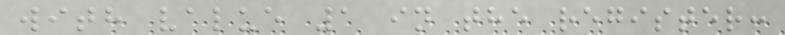with value 1 in the register:
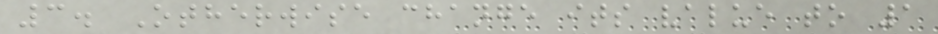3. Otherwise change its value to 1
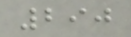290
